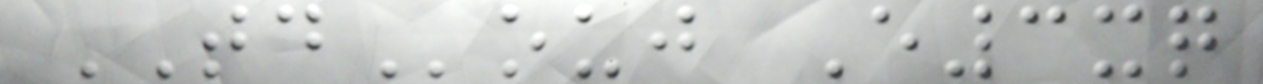TDouj E3xq
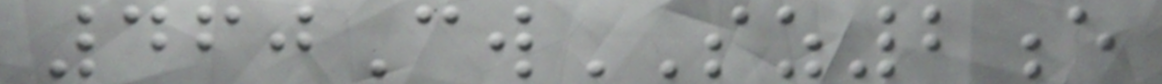460CwSZ2e
